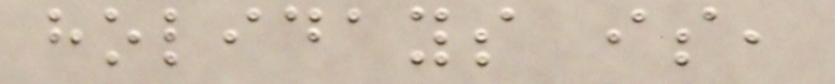holidays is,
